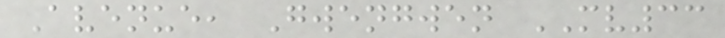Avenue, Gwengwen MV33
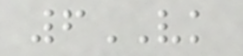6VK
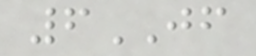6JF
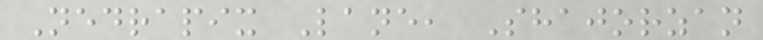Nedrapix Lane, Shajorzan
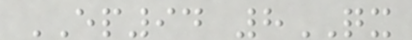EP94 8QX
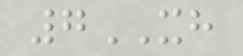7XH
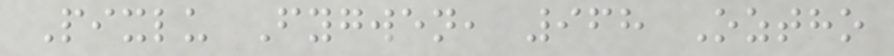Pixlu Fygwen, 968 Oztho
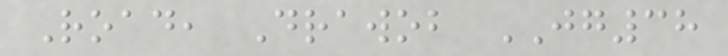Road, Drawob JG38
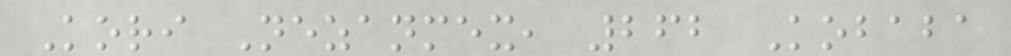Kori Nezanmex, 262 Kobaba
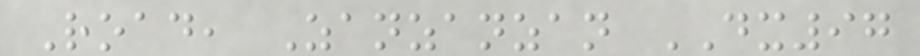Road, Zanzanzan DX97
